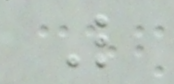L
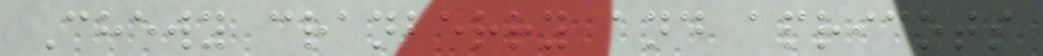Chewy cranberry and apricots
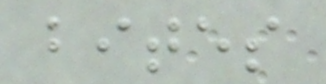bites
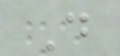D
